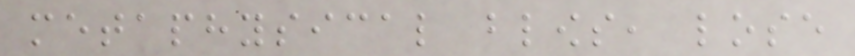metaphysical blows, lose
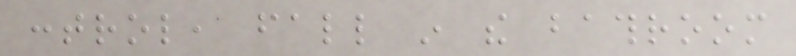control, fall in the bathroom
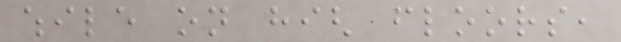while on high floors,
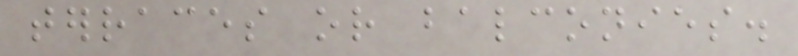terraces or balconies.
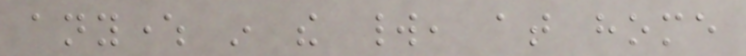anywhere in the world, at home
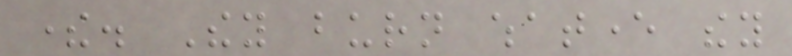there. They burn whatever they
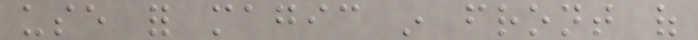use for magic in front of
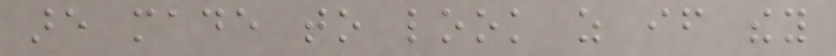are made to look as if they
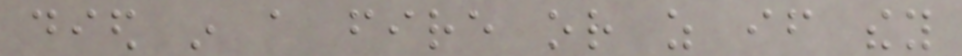died in a fire or as if they
